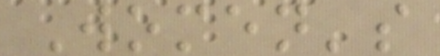Women's
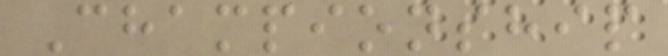Championship
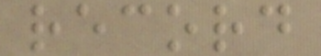record
